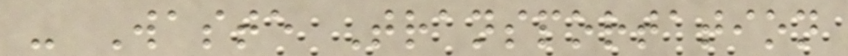- Waste Transportation
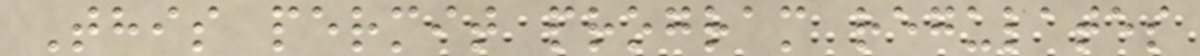This permit program regulates
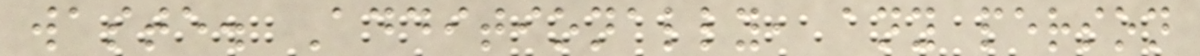waste. Additionally, any person
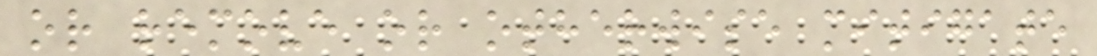or remove or otherwise mitigate
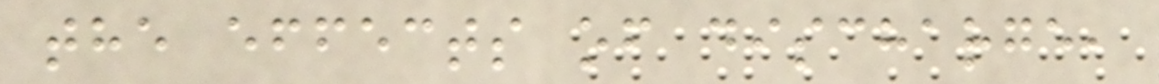the effects of discharge,
